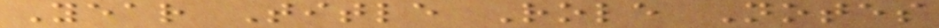Year Title Role Notes
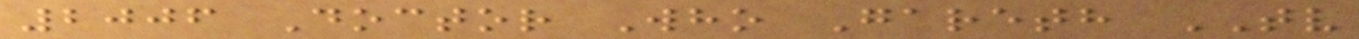2006 Doctor Who Gareth TV
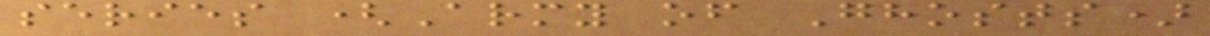series (Army of Ghosts)
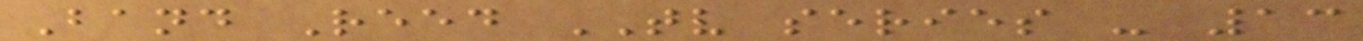Band Reed TV series - 13
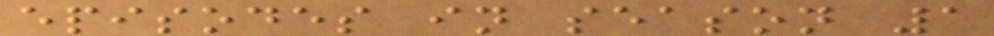episodes in season 1
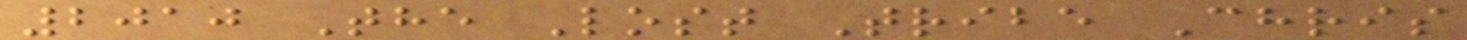2010 The Lost Tribe Chris
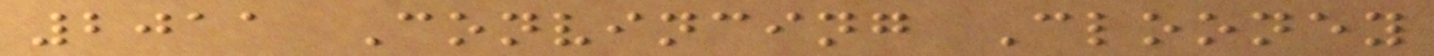2011 Convincing Clooney
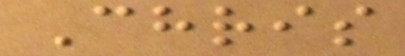Chris
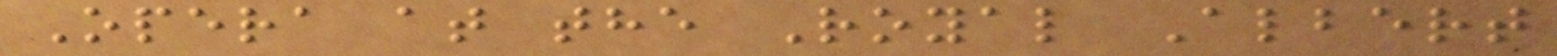Opera at the Royal Albert
